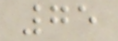75
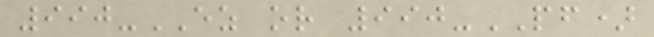990-EZ or 990-PF)
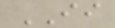II
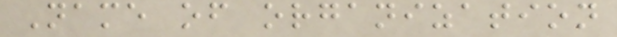Name of organization
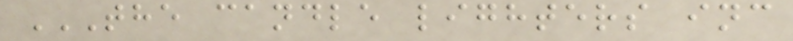THE CANDLE LIGHTERS INC
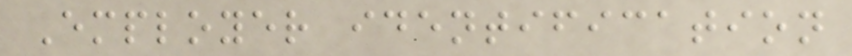Employer identification
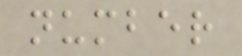number
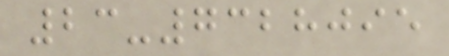23-7328095
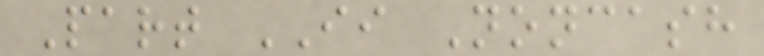Part II Noncash
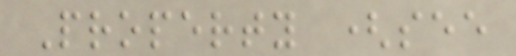Property (see
